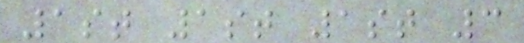1st 1st 1st 3
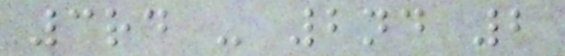3rd - 2nd 2
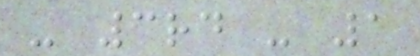- 3rd - 1
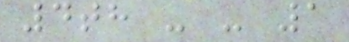4th - - 1
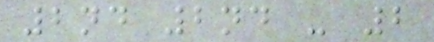2nd 2nd - 2
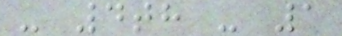- 4th - 1
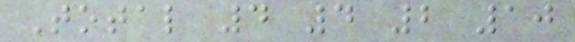Total 4 4 2 10
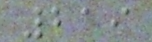219
